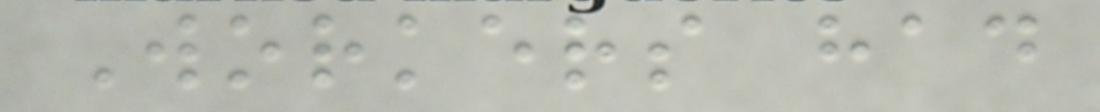Workers had
